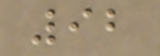92
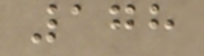178
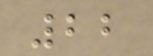22
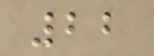22
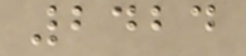2424
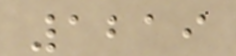1219
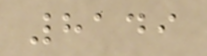8149
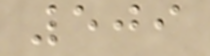509
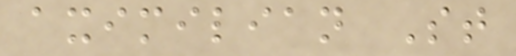aximilian St
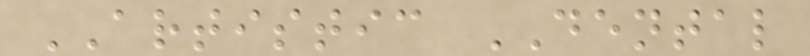ARTISTIC DENTAL
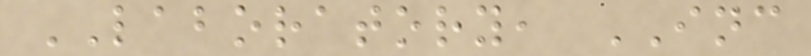LABORATORY, INC
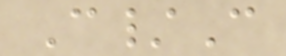C/C
